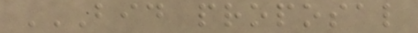BID PROPOSAL
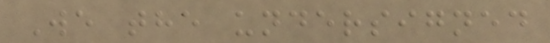We the undersigned
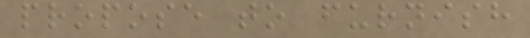propose to furnish
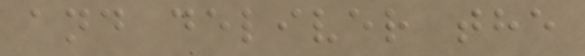and deliver the
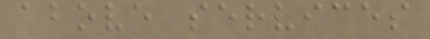above services
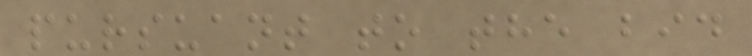pursuant to the bid
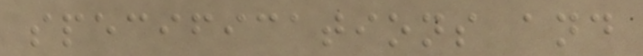specifications and
